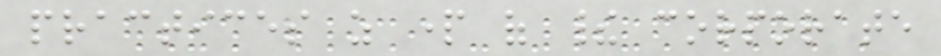practices as part of their corporate
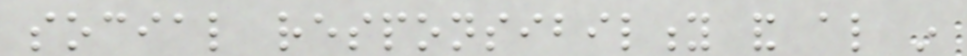social responsibility and also in
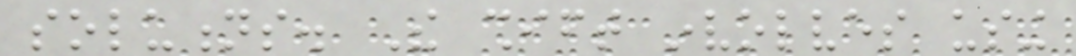solutions. The shift involves using
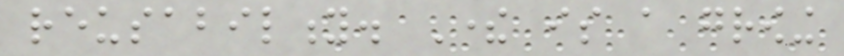reusability. There is a growing
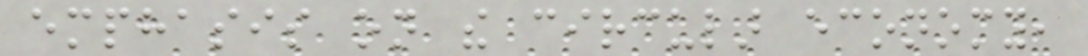emphasis on the circular economy,
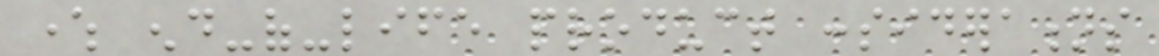where end-of-life product considerations
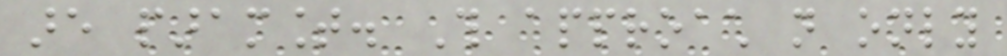are paramount. This approach not only
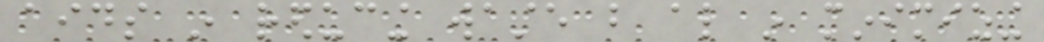aids in reducing waste but also in minimizing
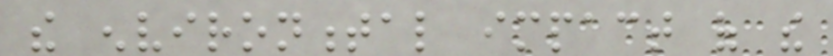the environmental impact of the
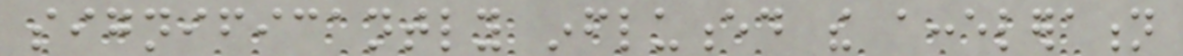significantly influenced the acceleration
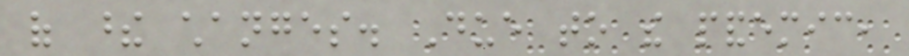of these changes. Due to the pandemic,
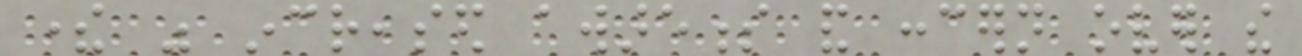there was increased awareness and concern over the
